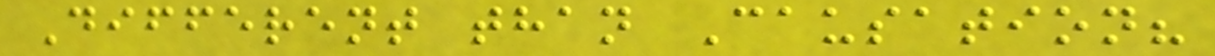Different than Causation?
